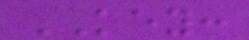KEY:
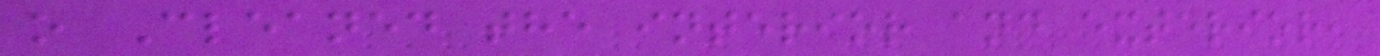o Cleaned the interior and exterior,
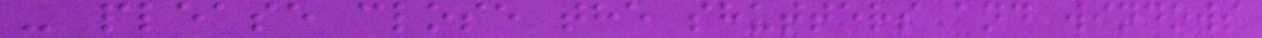- please close the shutters and windows
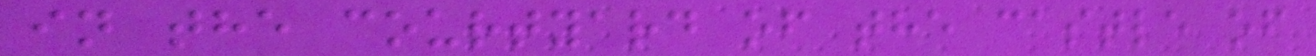in the courtyard of the castle of
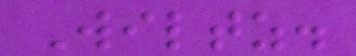Wiltz.
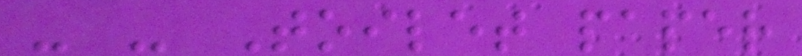- - Toilet paper
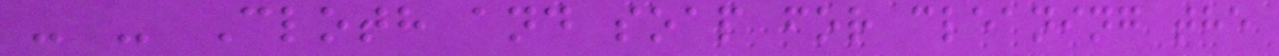- - Cloth and soap for cleaning the
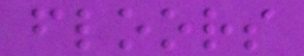floors
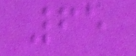65
